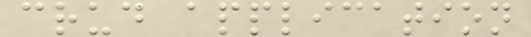crud application
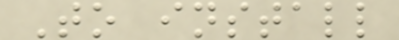To install
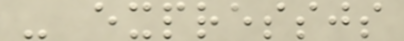- expressjs
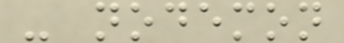- nodemon
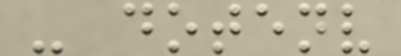- dotenv
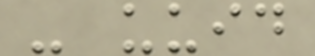- uuid
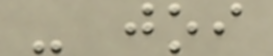- joi
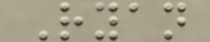Ryan
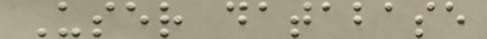User database
